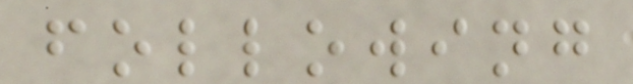following
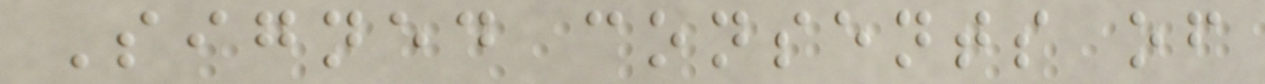Signed consents of
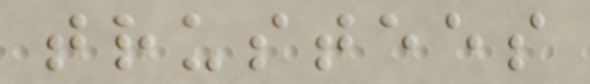trustees
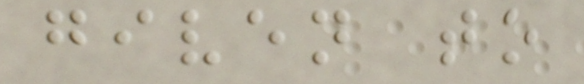given to
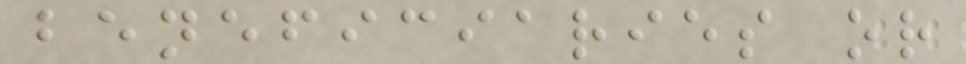beneficiaries or
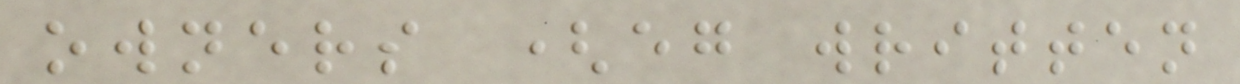owners (eg written
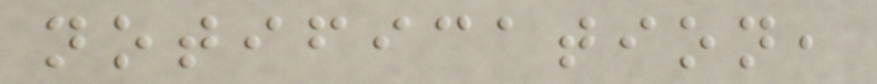notification,
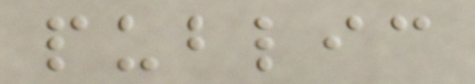public
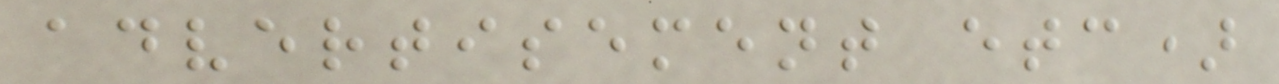advertisement etc)
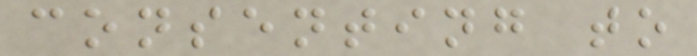consenting to
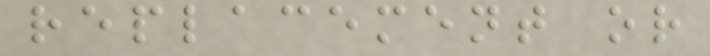replacement or
